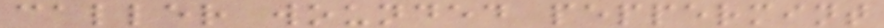caller wounded peppermint
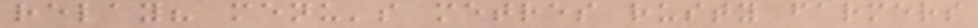relay? menu's metres rusty farmers
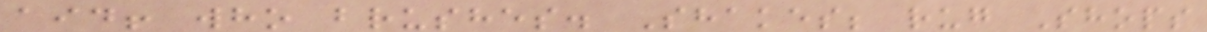aid! who brushes. Shakes; rug Shops
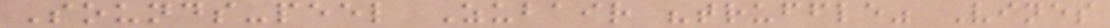Sounds-peel Zubair "truffle" Vines
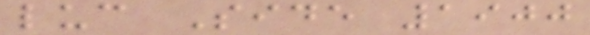luc Side 1900
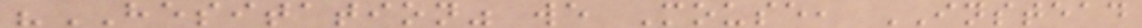"HESITATION" we Mouse, INSTEAD
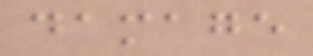damage
